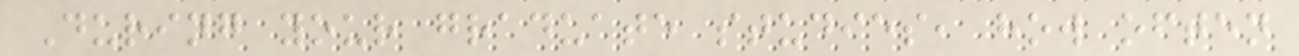During your graduate studies, how often
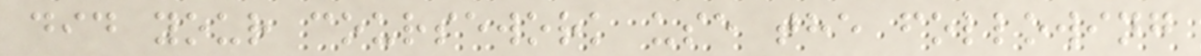did your coursework use the following
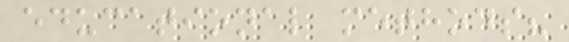educational methods?
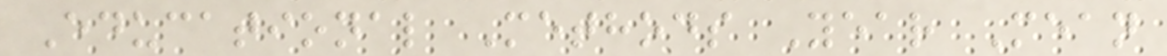Educational Methods Year Mean
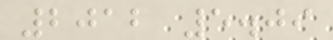2012 5.09
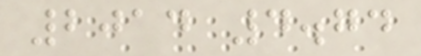2014 4.74
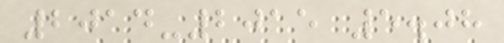2014-2015 5.08
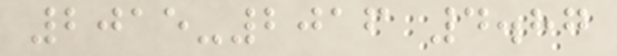2015-2016 4.87
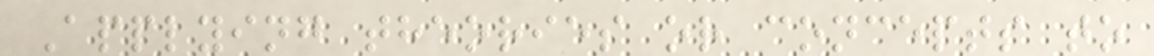Applying theories or concepts to
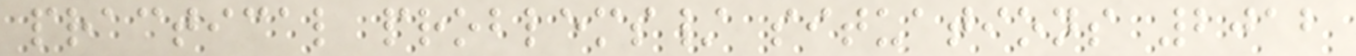practical problems/ situations 2012
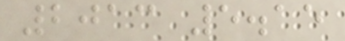2013 5.15
